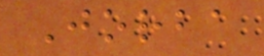Jorba
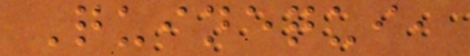Quinequi,
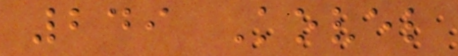249 Kovel
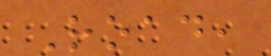Road,
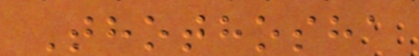Thothosha
